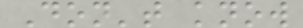Don't know
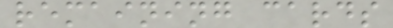remaining cards
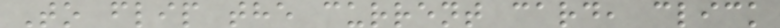To flip the current card, click
